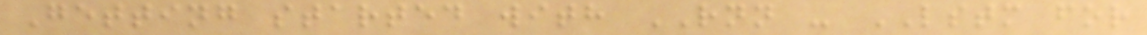Getting started with RNN - LSTM for
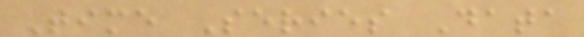Time Series Data
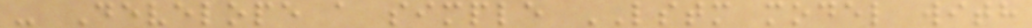- Develope a simple LSTM model with
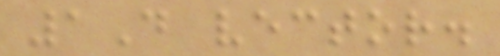1D vector.
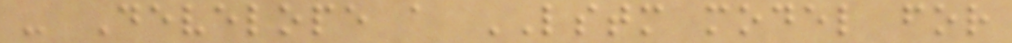- Develope a LSTM model for
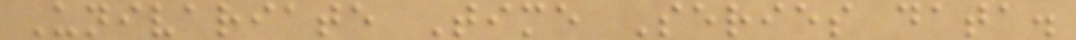Univariate Time Series data.
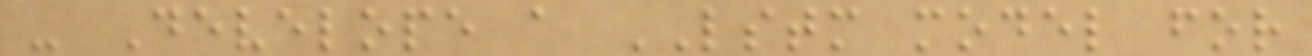- Develope a LSTM model for
